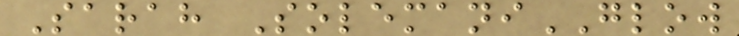Sarah SolemaniGLOW
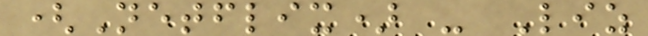(Netflix) - Liz
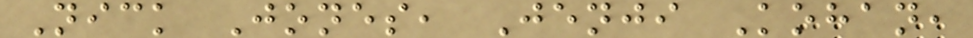Nick Jones, Jenji Kohan,
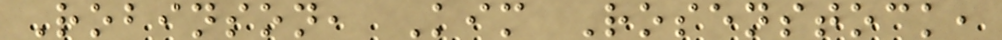Robinson, Kim Rosenstock,
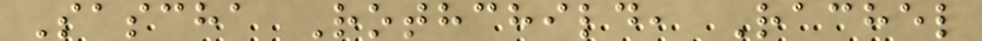Sascha Rothchild, Rachel
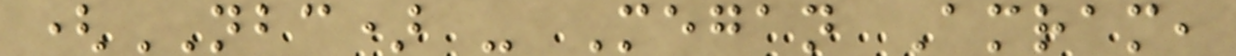(NBC) - Megan Amram,
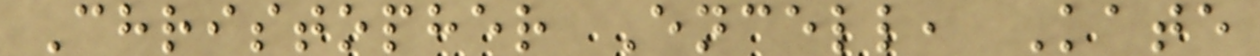Christopher Encell, Kate
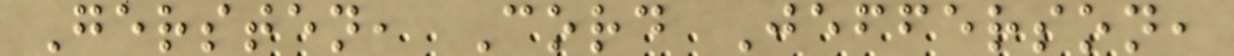Gersten, Cord Jefferson,
